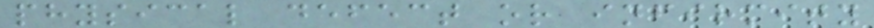physical defect or infirmity
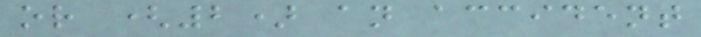or (2) an accident
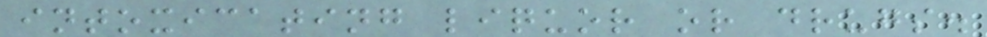intoxicating liquor or drugs.
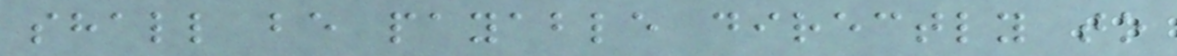shall be payable directly to
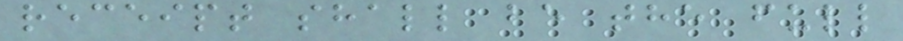receipt shall be the full
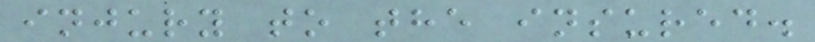injury to the insured.
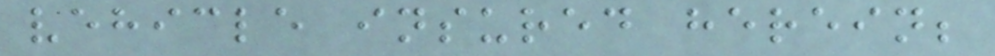vehicle insured herein;
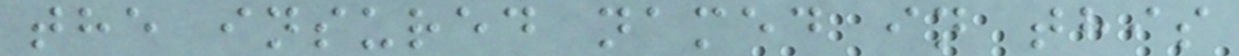the insured named in this
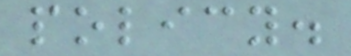policy.
